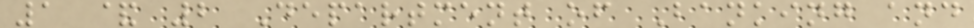1 & 2 Department of Banking and
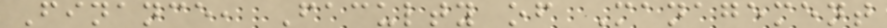Finance, Faculty of Management
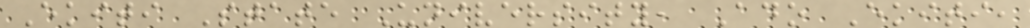Ekiti State University, Ado Ekiti,
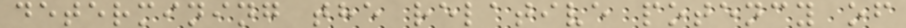determining the relative potency of
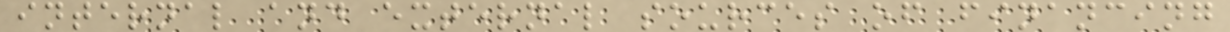internal and external sources of financing
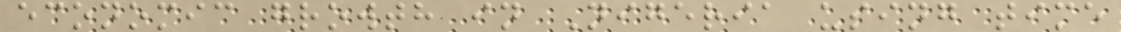economic growth in Nigeria using time
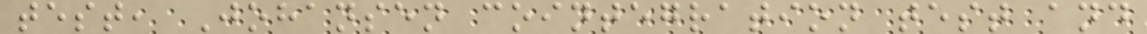test, Johansen cointegration test and
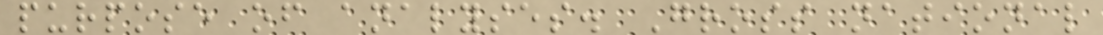purpose of analyses. Gross national
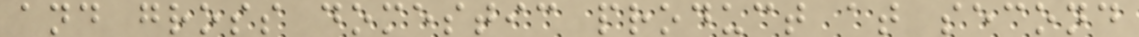and gross domestic product at second
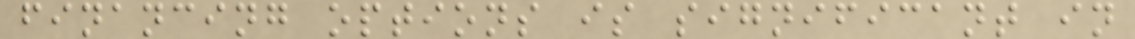financing options is significant in
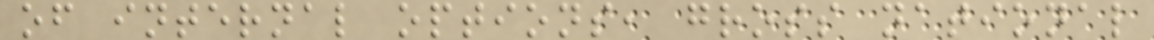of internal options, gross national
